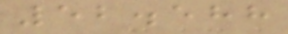52.588
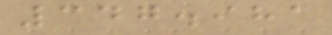347.981
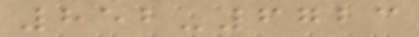852-6723
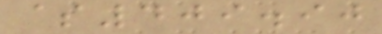$409.90
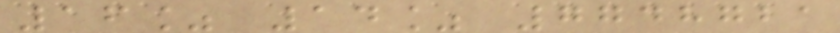16% 14% 7748721
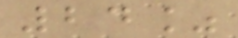24%
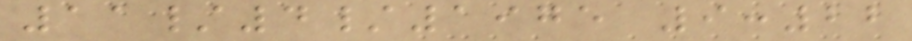11/4/1975 9:22
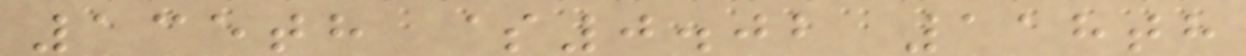135th $0.02 118th
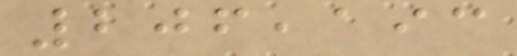206,193
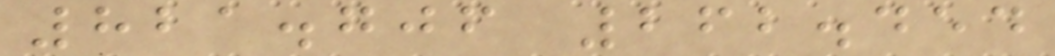821.706 262.454
